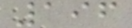196
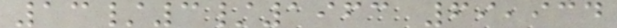13/3/1963 69,934
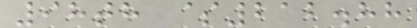98th $212.88
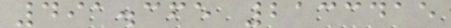491.365 2133415
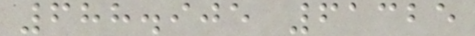688.905 61325
